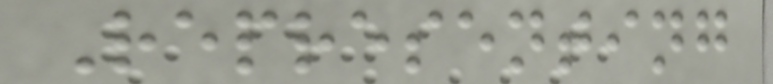Representing
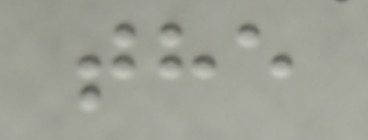the
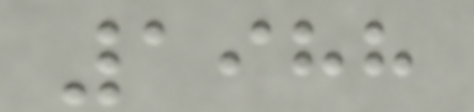1988
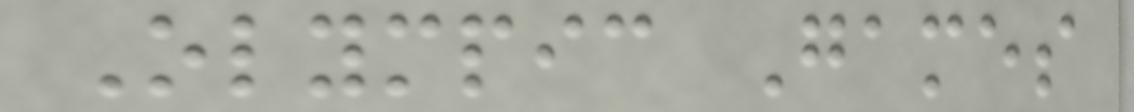Olympic Games
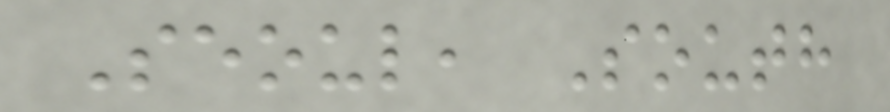Seoul, South
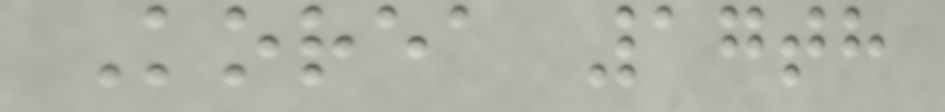Korea 17th
